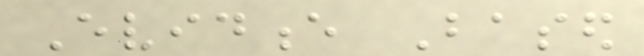Evidence Based
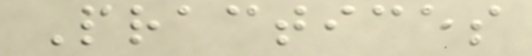Practices
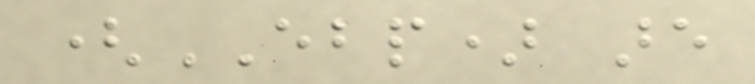(EBP) are
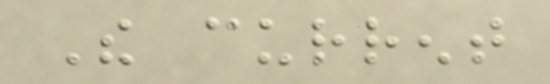The current
